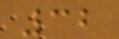32
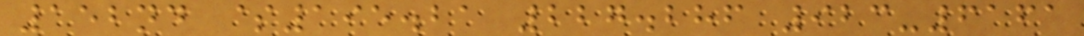152nd $195.21 227.286 923-6161
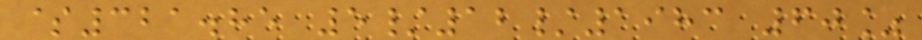$321.85 5/12/1983 60%
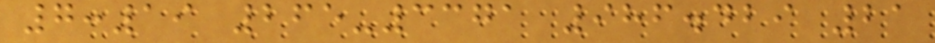7:19 265-3371 986.429 21
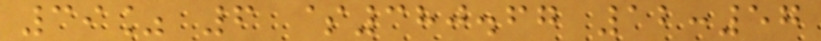39% 6 $380.67 12:57
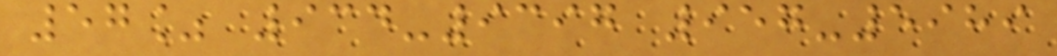57% 934-9397 957-5989
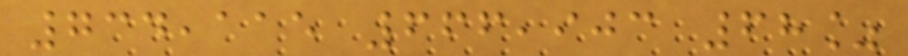734,115 666,903 68%
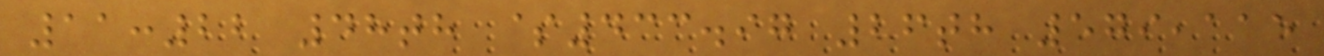11:22 48th $433.97 26th 579,115
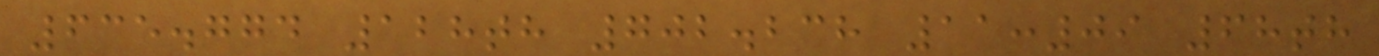635.774 128th 702.238 11:09 68th
